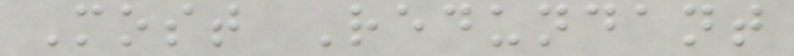Most Redundant
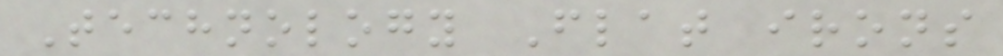Technology Flat irons
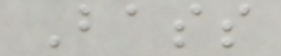Bass
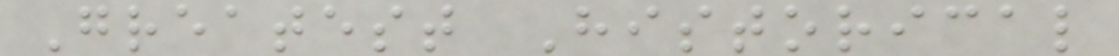Greatest Historical
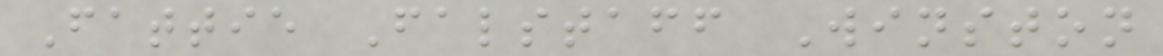Fattie Falstaff Winston
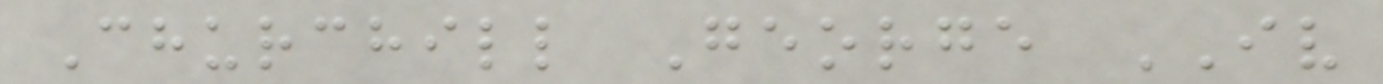Churchill George IV
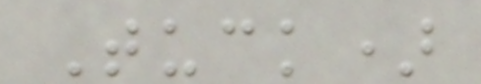Tuck)
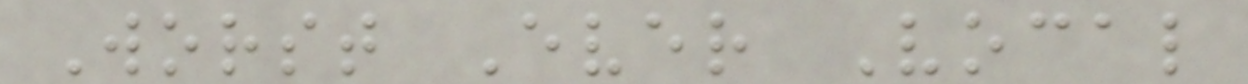Worst Ever Vocal
